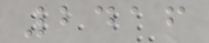2416
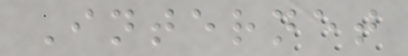Internet
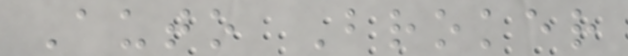Auto Broker
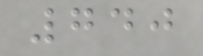740
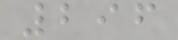296
